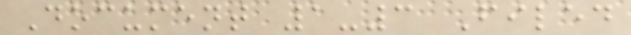Document 1-3 Filed
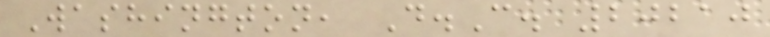Washington, D.C. 20210
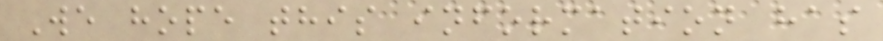We hope this information has
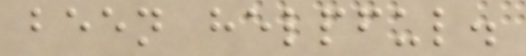been helpful.
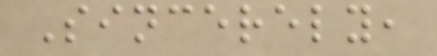Sincerely,
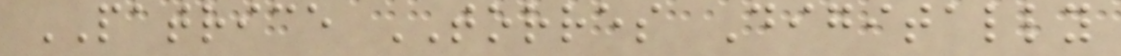PATRICE TORRES Digitally
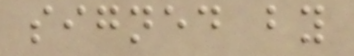signed by
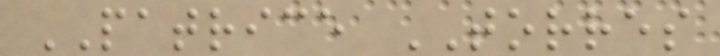PATRICE TORRES
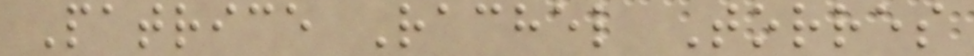Patrice Rachel Torres
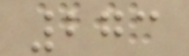273
